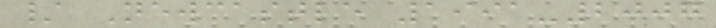/ Newcastle 1991-2007
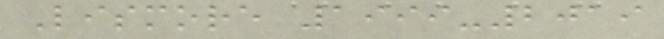Lismore 1999-2019
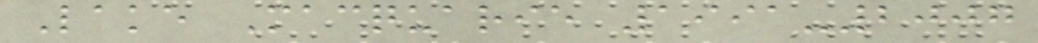Lake Macquarie 1991-2007
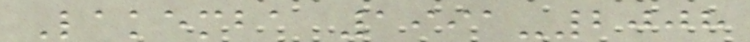Lakemba 1991-2008
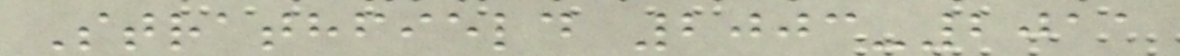Strathfield 2003-2011
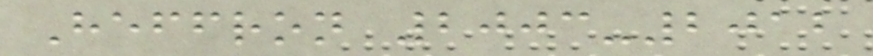Heffron 2003-2012
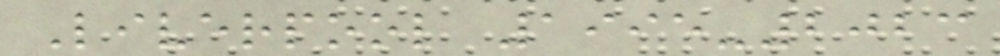Liverpool 1995-2023
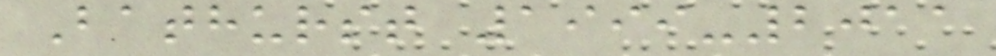Bathurst 1999-2011
